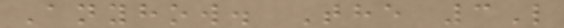Anyhow. The 3L
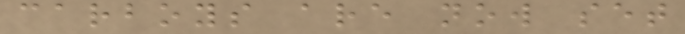carboys are now set
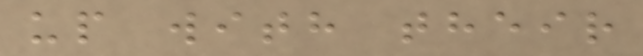up with their
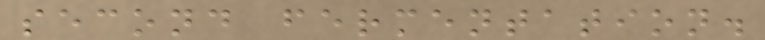second fermentation.
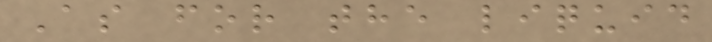As for the liquid
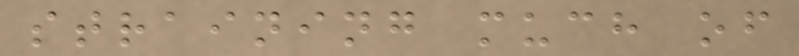straining much of
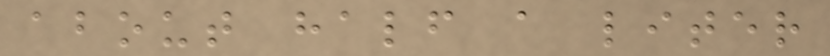about half a liter
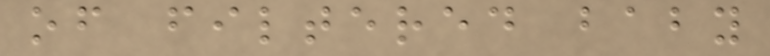of filtered baby
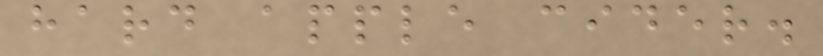hard apple cider.
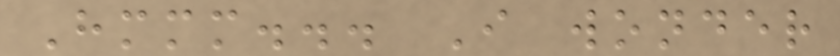Hmmm... I wonder
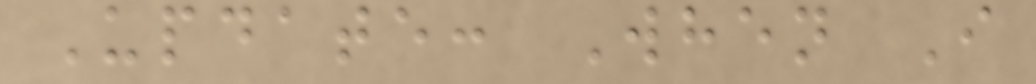Update: When I
